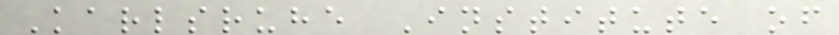Karlsruhe Institute of
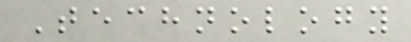Technology
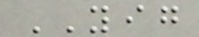YIG
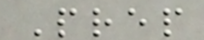Prep
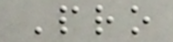Pro
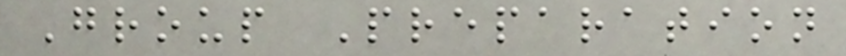Group Preparation
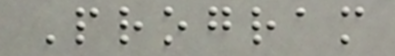Program
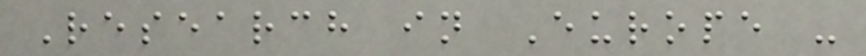Research in Europe -
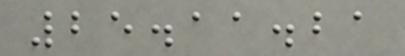25.11.21
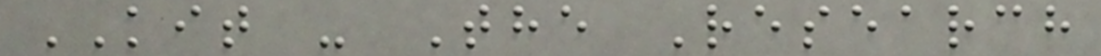KIT - The Research
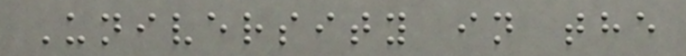University in the
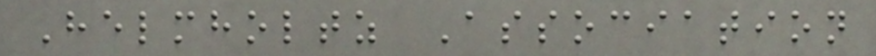Helmholtz Association
